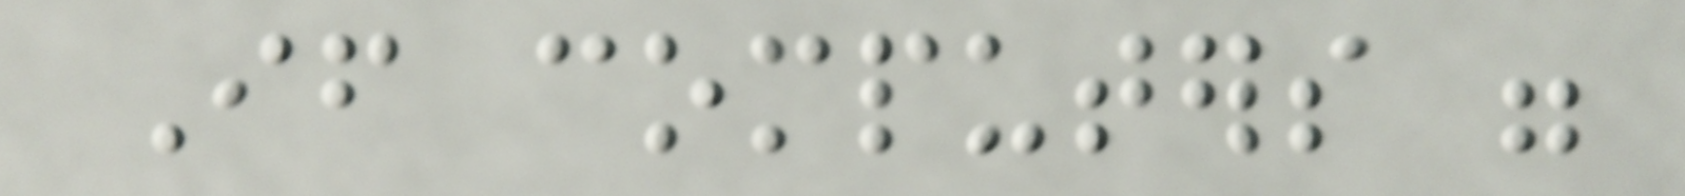If computers were
